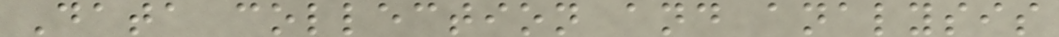Data collection and analysis
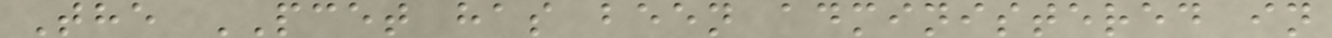The PCET has been administered in
